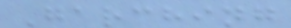Garching
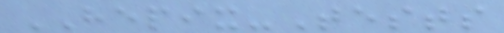HEPIX-Tests
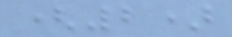(2)
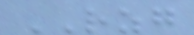RZG
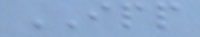IPP
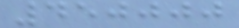450000
